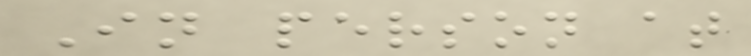In person at
